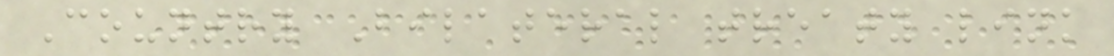Country Bilateral treaty link
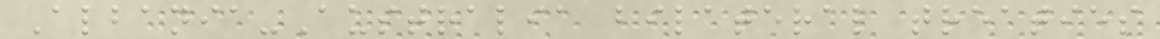Albania-Australia bilateral treaties
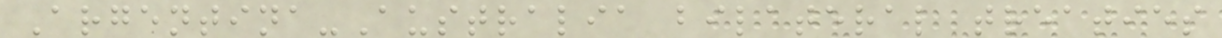Argentina-Australia bilateral treaties
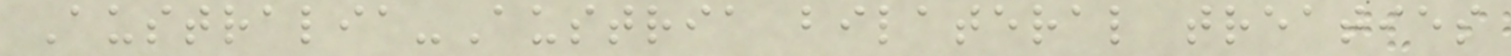Australia-Austria bilateral treaties
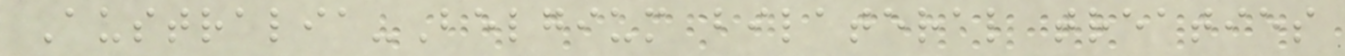Australia-Belgium bilateral treaties
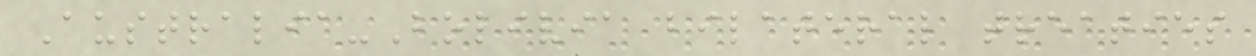Australia-Bolivia bilateral treaties
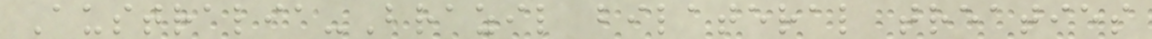Australia-Brazil bilateral treaties
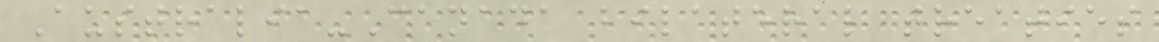Australia-Canada bilateral treaties
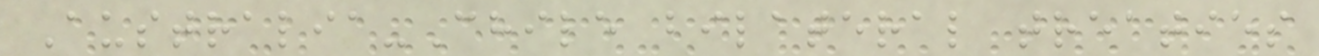Australia-Chile bilateral treaties
